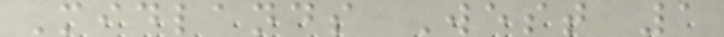Midlands West 1
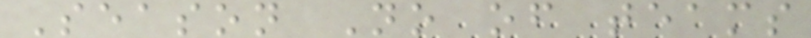Season No of teams
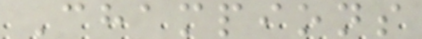Champions
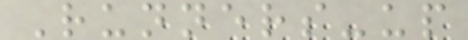Runners-up
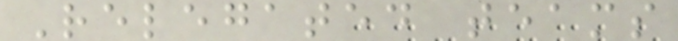Relegated teams
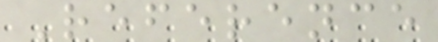Reference
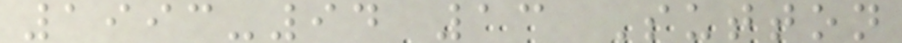1993-94 13 Sutton
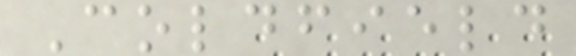Coldfield
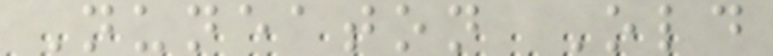Nuneaton Old
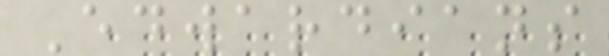Edwardians
